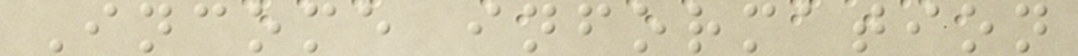Income information
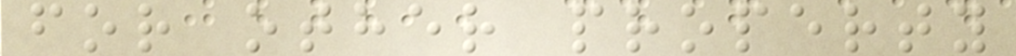for other property
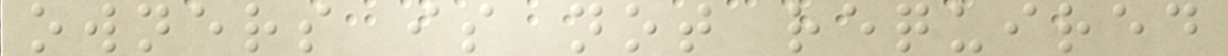owners is not required
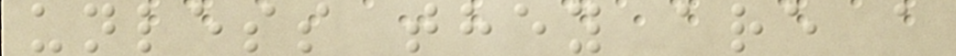unless they are a
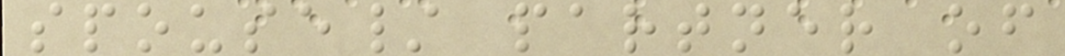spouse/ partner of
